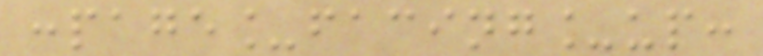:page_facing_up:
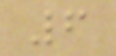6
